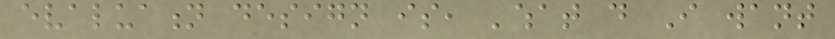evaluation design is, 'what do I want
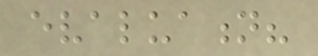evaluation?
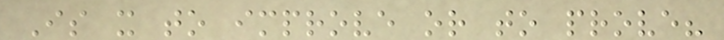Is it to improve or to prove?
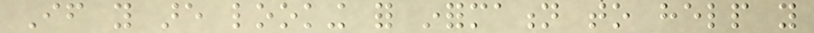If you are looking for information to help you
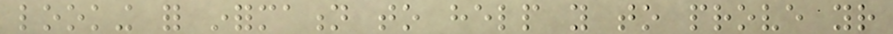looking for information to help you to prove your
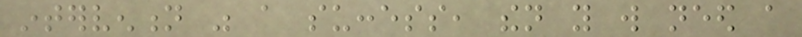intervention was a success, then you will need a
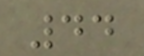44
